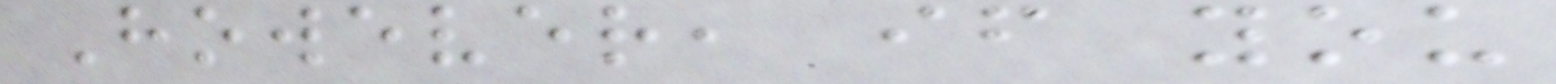However, if you
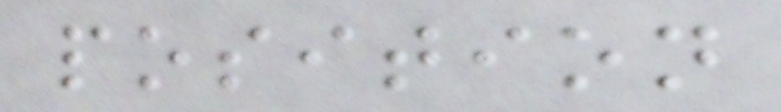position
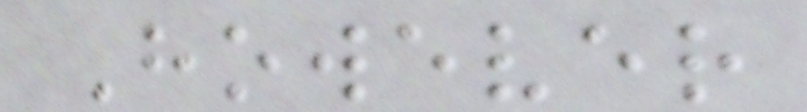However
